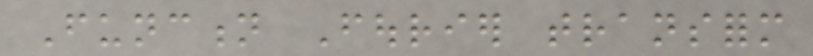Function Fourier transform
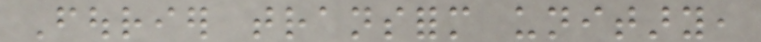Fourier transform unitary,
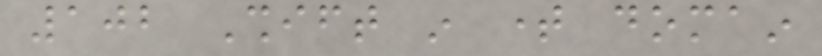102 Shift in time domain
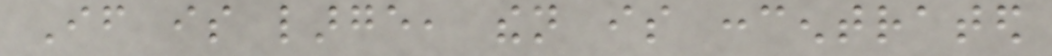If is large, then is concentrated
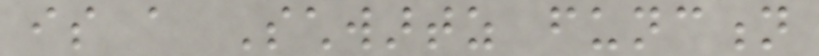is a Schwartz function
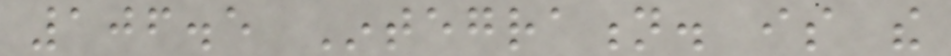106.5 Integration. is the
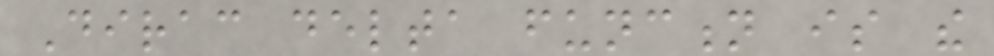Dirac delta function is the
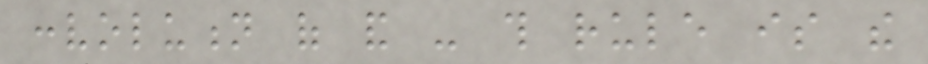convolution of and - this rule is the
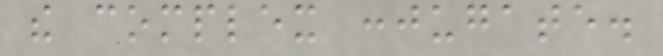the complex conjugate.
